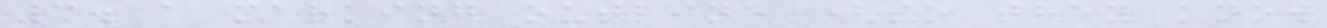3. a marking outline (so they know
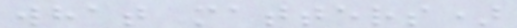what matters)
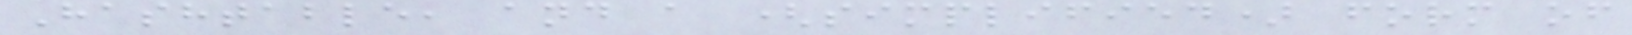Hashtable, and a (simplified) form of
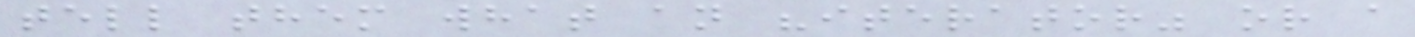tell them what an "iterator" or a
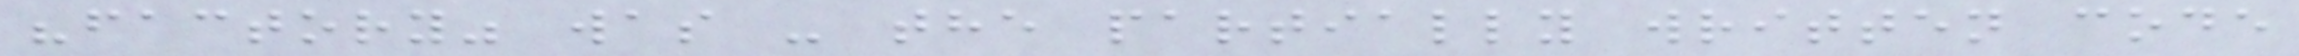"factory" was - the partially written code
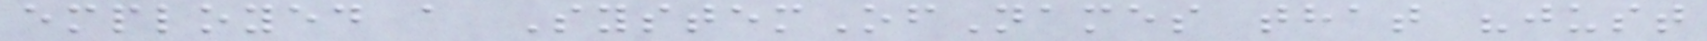employed a SystemOfNames that "just
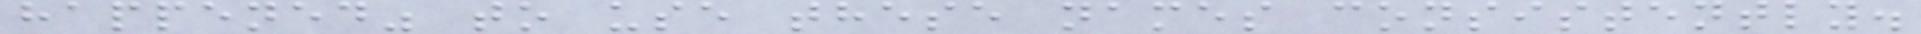happened" to use these names consistently.
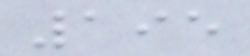195
